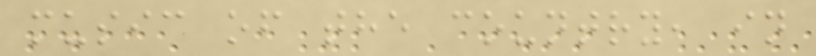music of the country, in
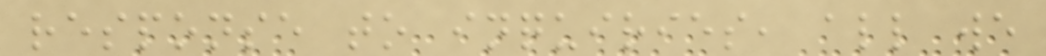response to inquiries, all we
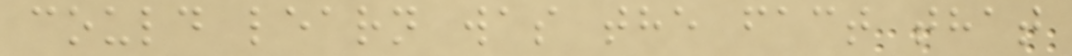could learn was the fact that
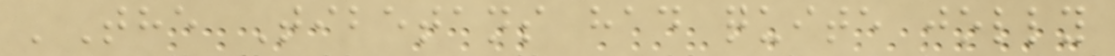'The Tibetans had quite jolly
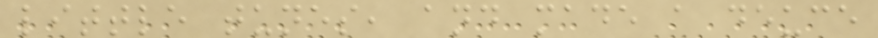little tunes, and made a deuce
